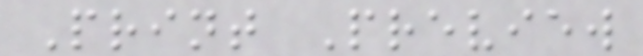Print Preview
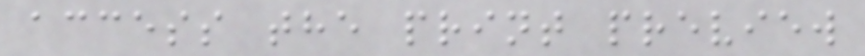access the print preview
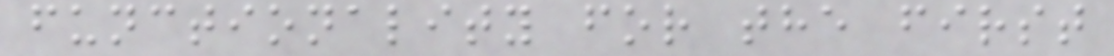functionality for the first
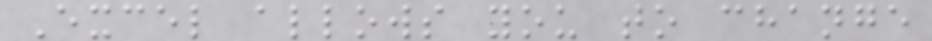Excel allows you to change
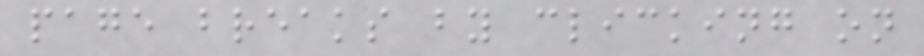page breaks by clicking on
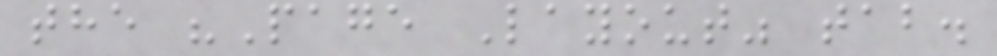the "Page Layout" tab.
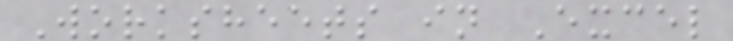Worksheets in Excel
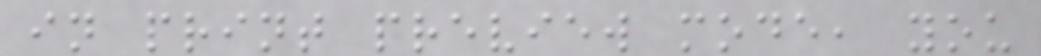in print preview mode, you
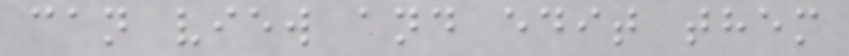can view and edit them
